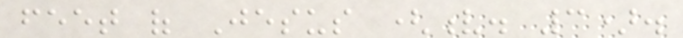feet of Jesus (v. 3).
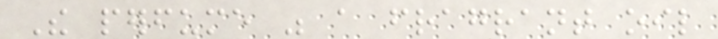The perfume was a fragrant oil
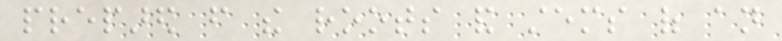prepared from the roots and stems of an
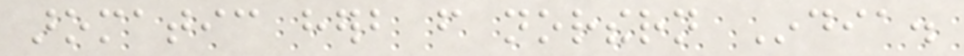aromatic herb from northern India.
